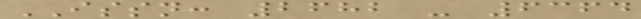ISSN: 2682 - 6364
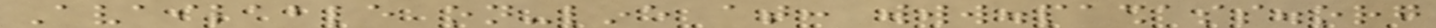Available on-line at: www.pashass.org
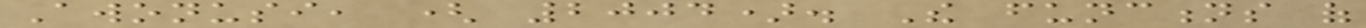Awonusi, ( 2004). The functions of
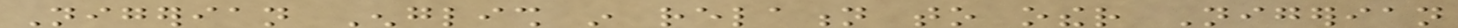Nigerian English in relation to other Nigerian
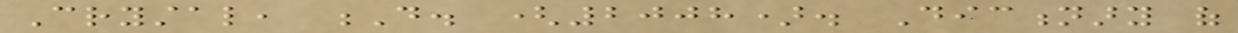Crystal, D. (2008). Dictionary of
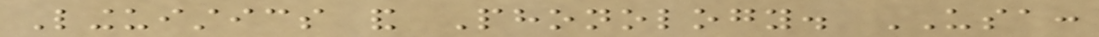Linguistics and Phonology. USA:
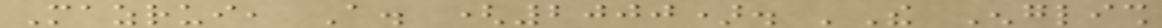Mazrui, A. (2000). 'The English
